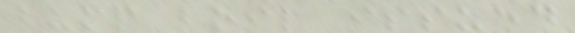bump boil issued
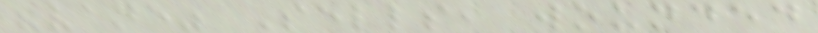"vane" Sells, wounded
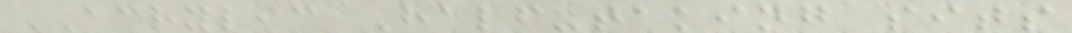ACRYLIC Half-taking sits
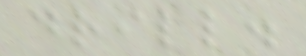drill.
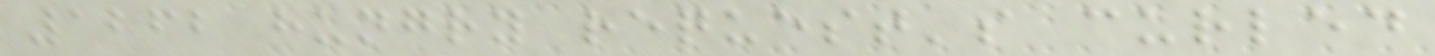1262 hungry request's curled
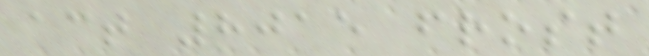act 8015 frost
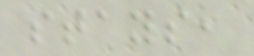stays,
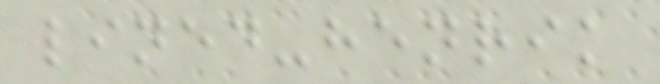lined-henrik
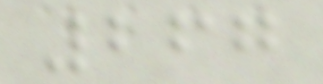267
